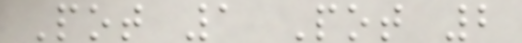Pot 1 Pot 2
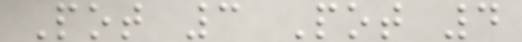Pot 3 Pot 4
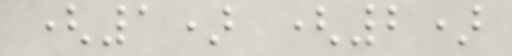(1) (2)
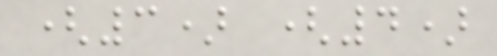(3) (4)
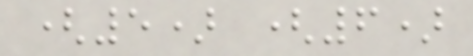(5) (6)
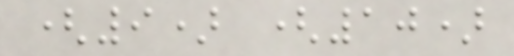(9) (10)
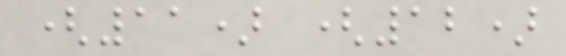(11) (12)
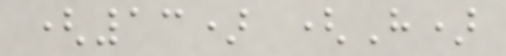(13) (H)
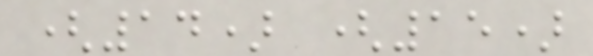(14) (15)
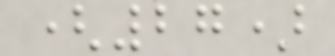(27)
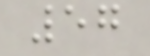57
